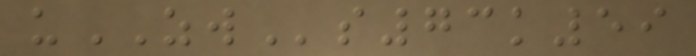uZWs73k59
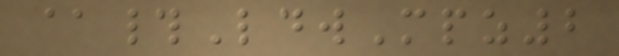@#LdwMpz2
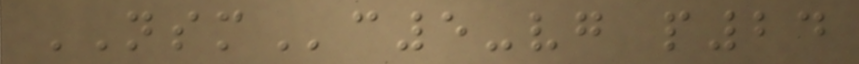NSMc5-vg p24
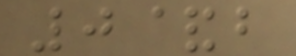0&b
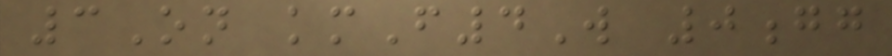3On kmF4W 0gg
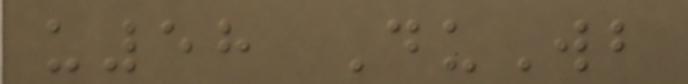u58 DuWb
